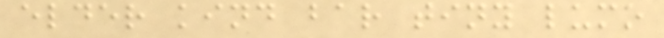elder kind bar tiny lumo
